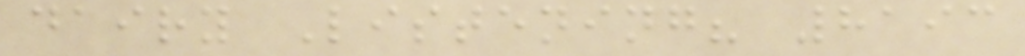dairy Listening? 8193
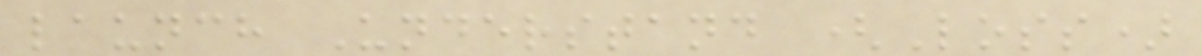launch Understand (Loss)
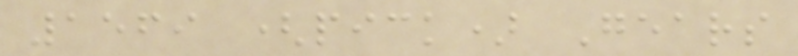1569 (pick) Gears
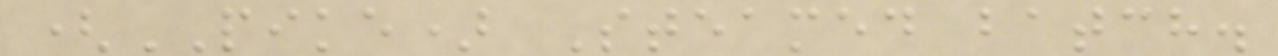(PIKE) Steamed batch.
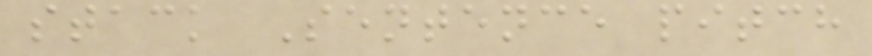stack Sentence pitch
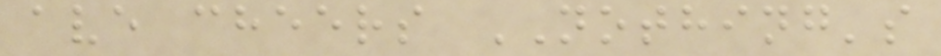ave cheers NOTHING's
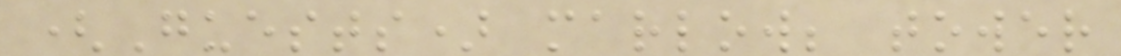(Guests) marlow; tower
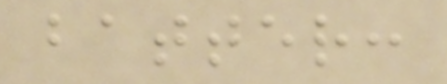batter:
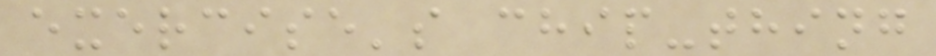exercise's chip-thing
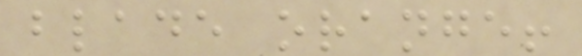blade orange!
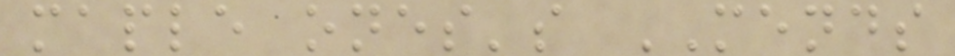maple ones's MENDS
